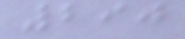290
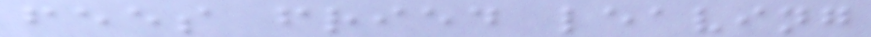fees fried leaving
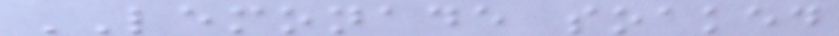LEMONADE soaked
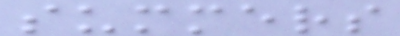summers
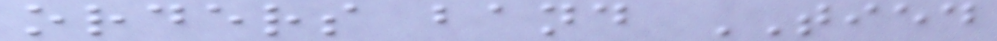orders band TIED
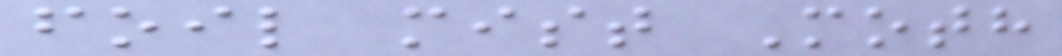foil mist Moth
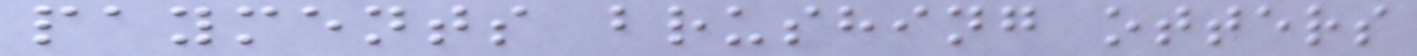payments brushing otters
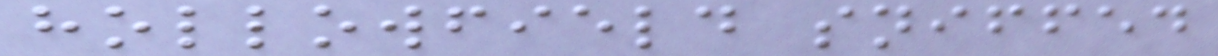hollowfield sniffed
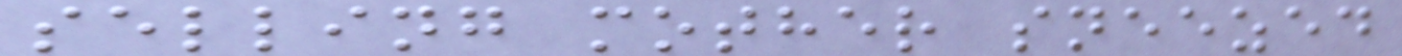selling mother sneezed
